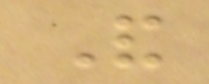And
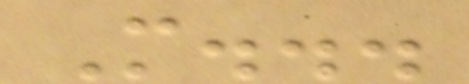More...
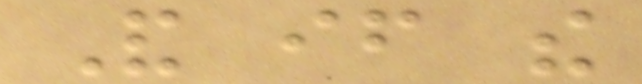And if the
